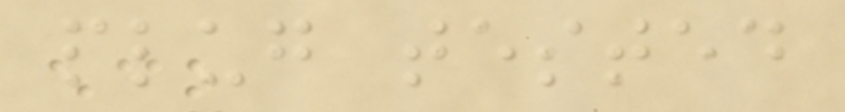plug tested
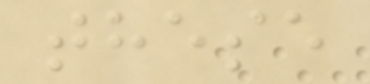these
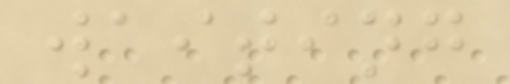waiting
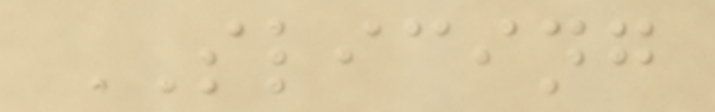SLICING
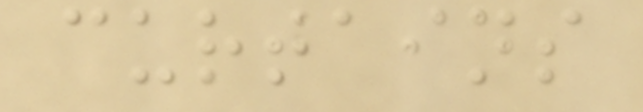curtains
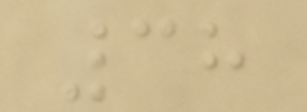38
